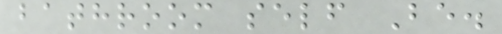bathroom self Be.
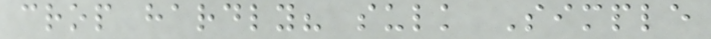crop hardly? sulk Simple
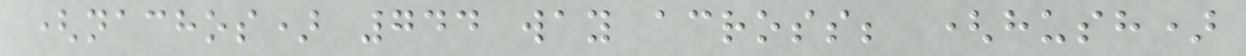(nachos) 744 way across; (hush)
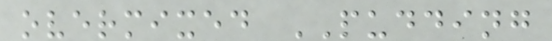overmixed PUDDING
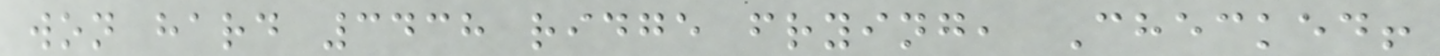won hard 3438 ridge frying, Checked!
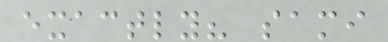exactly? sami
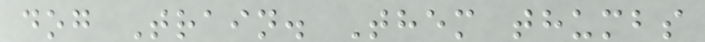dog Train. Them thumbs
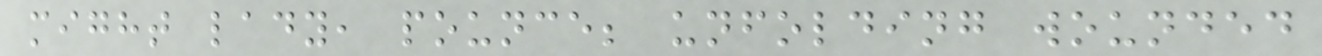might lady, pounce; unfolding wounded
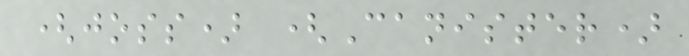(joss) (Canister)
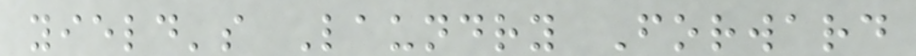yield's Laundry Forward
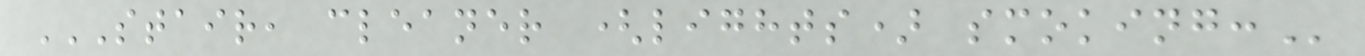STAIR, CLEANER (LIGHTS) SMOKING:
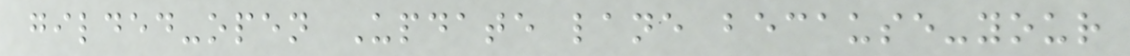gilded-open Update lane because-your
